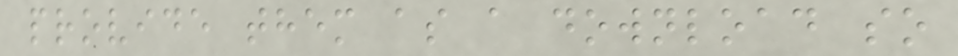provide them as a download so
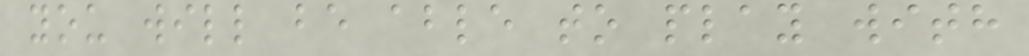you will be able to play with
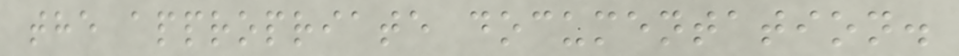the appropriate documentation.
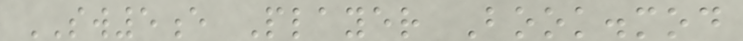SW5e Player Book.mod
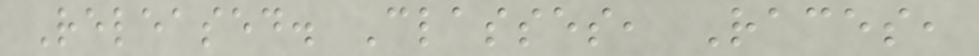Released. Classes, Races,
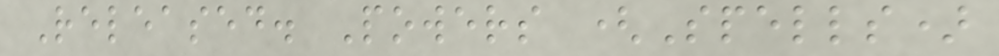Released. Powers (Spells)
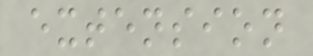extension
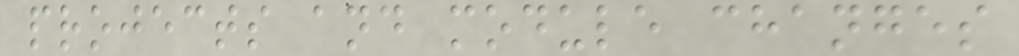projects and module changes
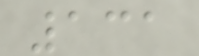131
